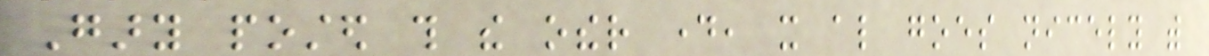Gary posted this the other day, it also goes nicely with
